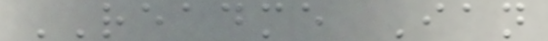README Ian
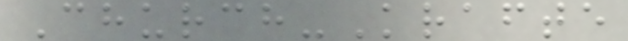Church-Krafte
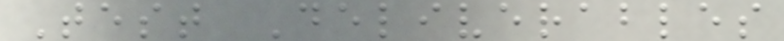Test Deliverables
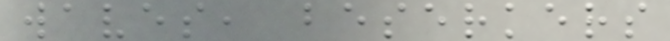waves, beserkers
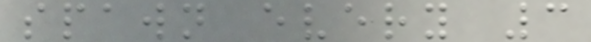spawn every 3
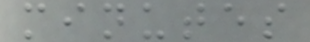minutes
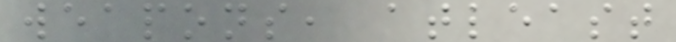weapons, atleast
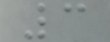3
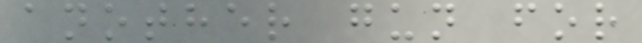another gun for
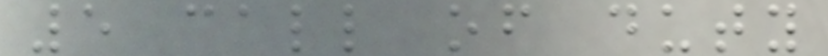5 call of duty
